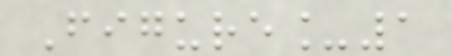Figure_1
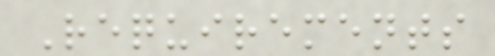Requirements
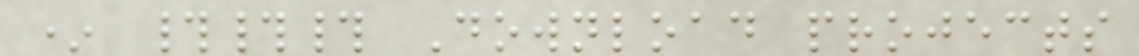* ### Download projects
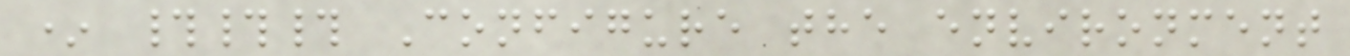* ### Configure the environment
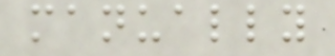manually
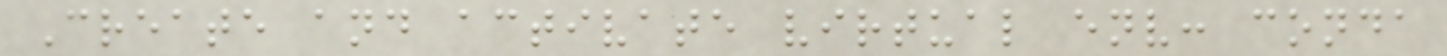Create and activate virtual env: conda
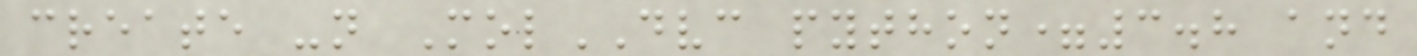create -n MolDVC python=3.8 and
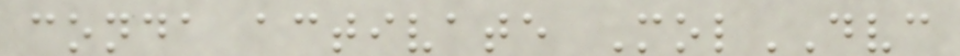conda activate MolDVC
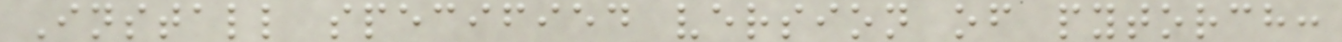Install specified version of pytorch:
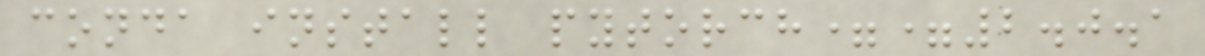conda install pytorch==2.0.1
